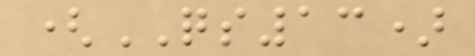(QS13)
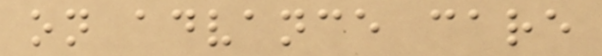on advance care
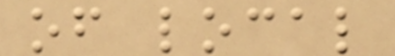of local
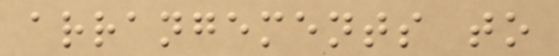arrangements to
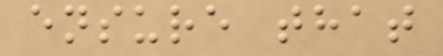ensure that
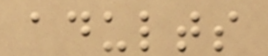adults
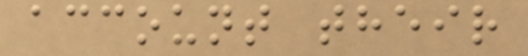account their
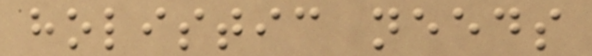holistic needs
